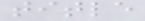title
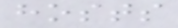hosts
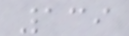139
